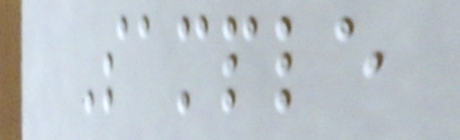Sample
